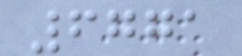6771
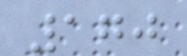170
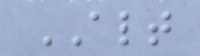ALT
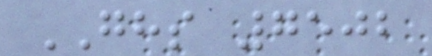GHS 7502
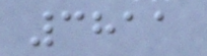3811
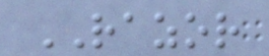RAZOR
